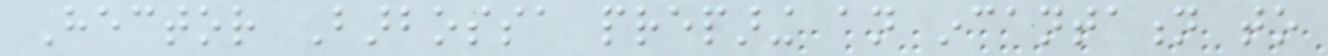Hector Barbossa preparing an incantation to
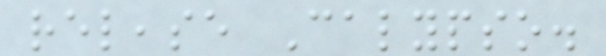release Calypso.
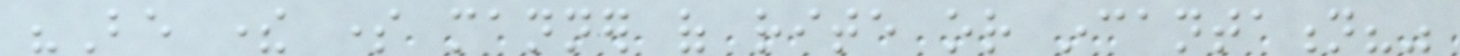"Be there some manner of rite or incantation?"
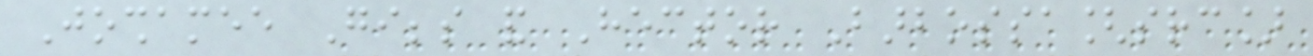Joshamee Gibbs and Hector Barbossa[src]
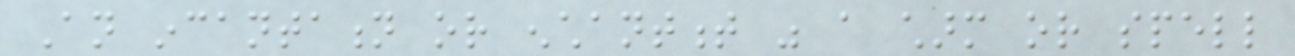An incantation or enchantment was a charm or spell
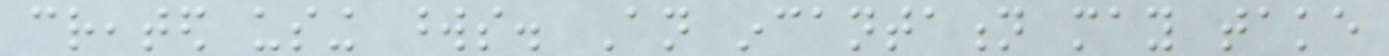created using words. An incantation may take
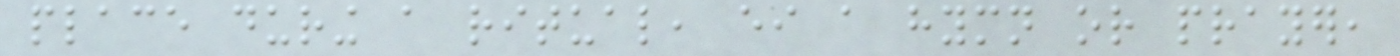place during a ritual, either a hymn or prayer,
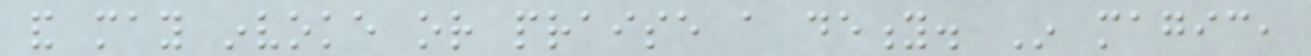and may invoke or praise a deity. In magic,
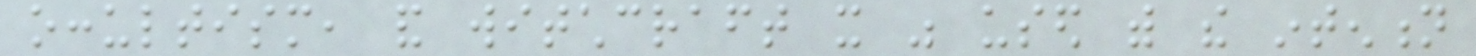occultism, and witchcraft it was used with the intention
